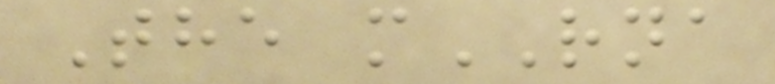The mRNA
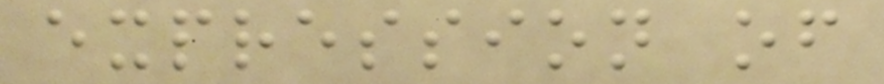expression of
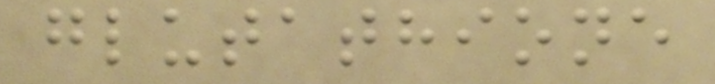glutathione
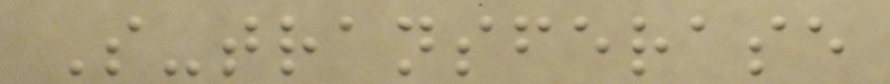S-transferase
